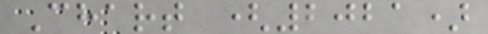Chart (2021)
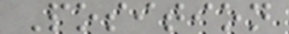Position
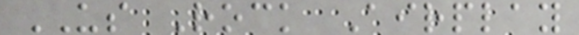US Rock Airplay
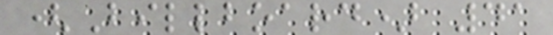(Billboard) 41
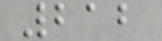212
